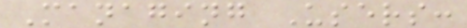Managing Users:
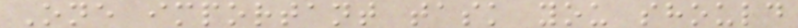One important task you should
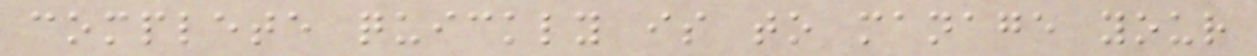complete quickly is to manage your
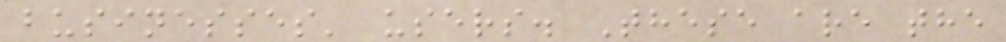businesses' users. These are the
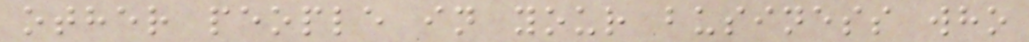other people in your business who
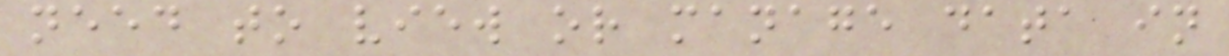need to view or manage data in
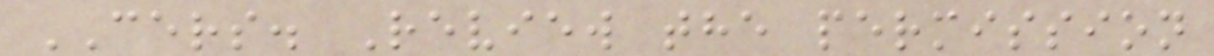CERS. Review the permission
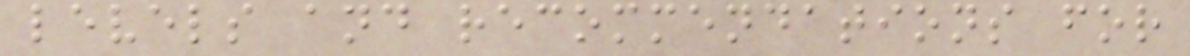levels and recommendations for
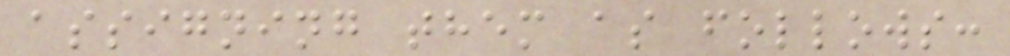assigning them as follows:
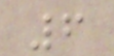6
